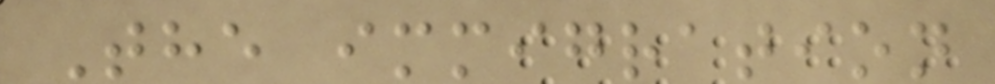The immigration
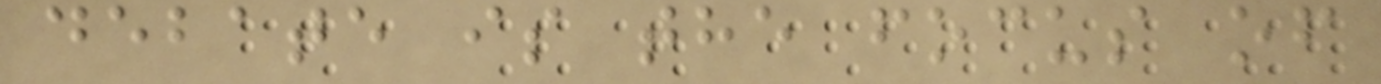debate is the focus of
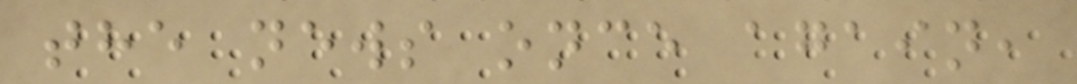the news once again,
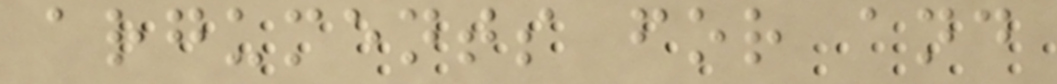arguments for and
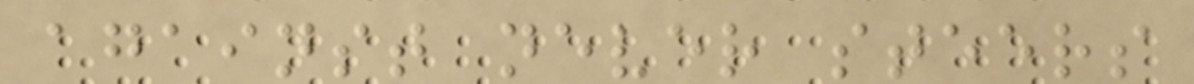against never steers
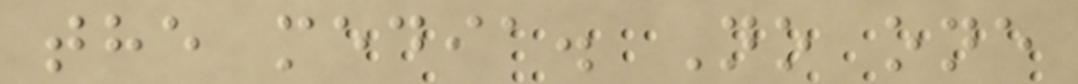the media. No one
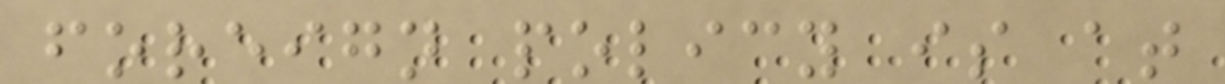foreign policy is at
